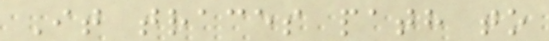It traces path to
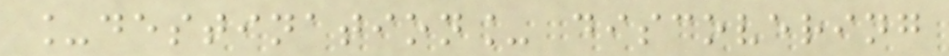_destination_ discovering
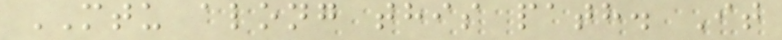MTU along this path. It
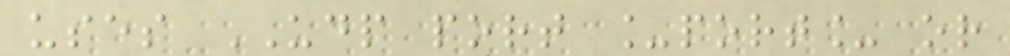uses UDP port _port_ or
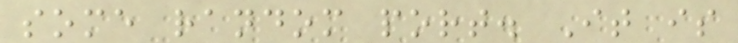some random port. It is
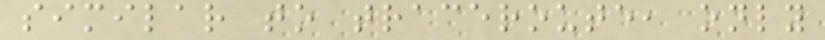similar to traceroute, only
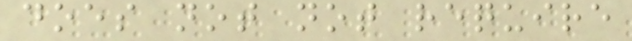does not not require
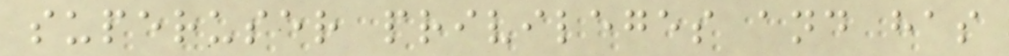superuser privileges and has
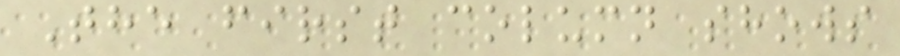The first column shows
